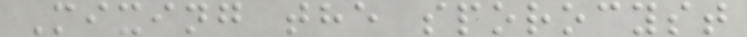Mixing the sporocyst
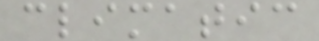climatic
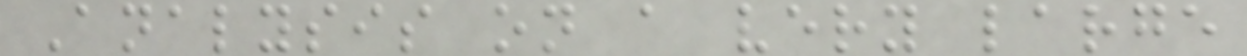Analysis on a very large
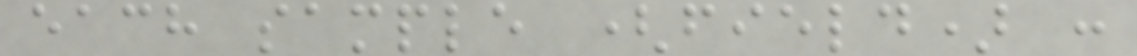each sample (field) :
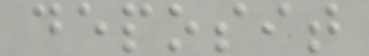deposit
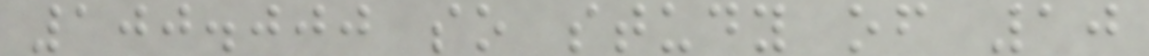100.000 so study of 10
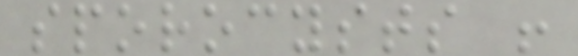sporocysts !
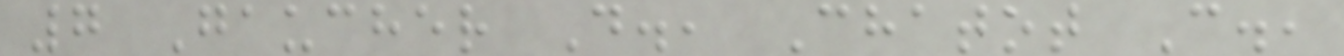7 Gaucher D., Chatot C.,
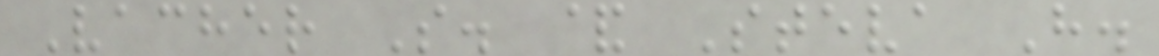Vacher S. & Steva H.
